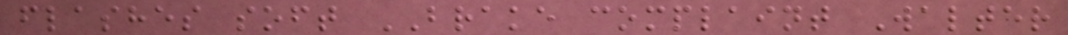flashes soft BRAKE complaint Walter
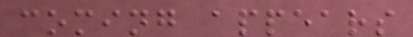coming appears
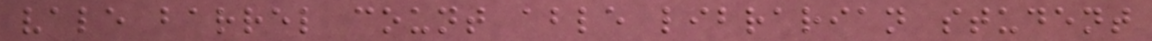vale barrel count able librarian student
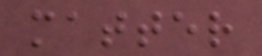matter
